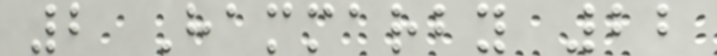2 Hammarby 22
